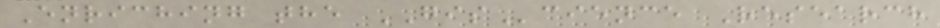Enriching the GIScience Research
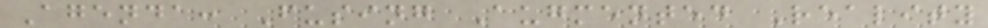Agenda: Fusing Augmented Reality
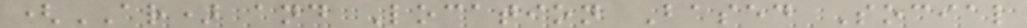(AR) and Location Based Social
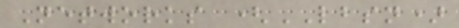Networks (LBSN)
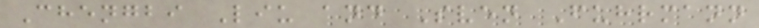Chengbi Liu and Sven Fuhrmann
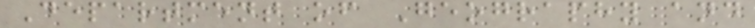Department of Geography and
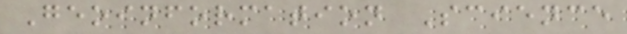Geoinformation Science
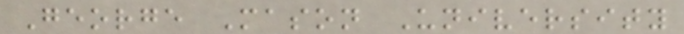George Mason University
